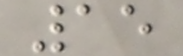15
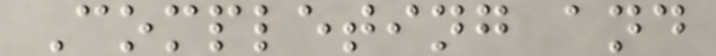Completing and
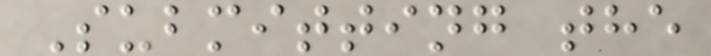Submitting the
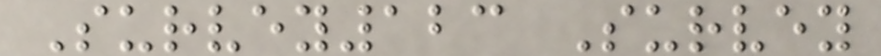Survey123 Survey
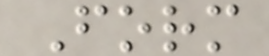Form
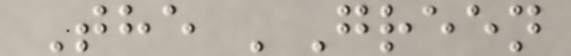The 'Green
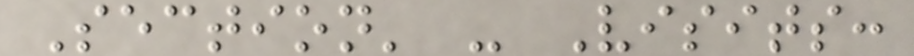Section' - Visits:
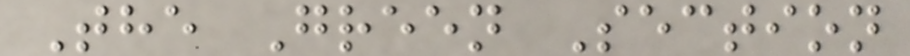The Green Section
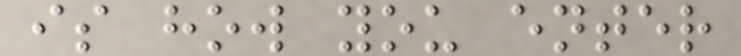is how you enter
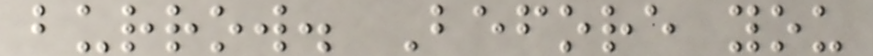burrow. Before you
